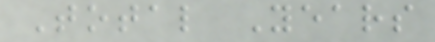Total Years
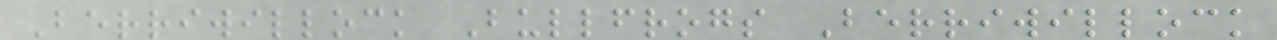Berriwillock Bullfrogs Berriwillock
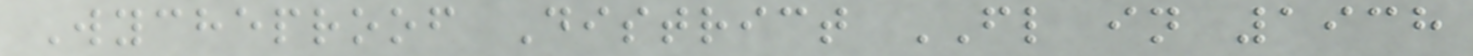Wycheproof District FL in 1938
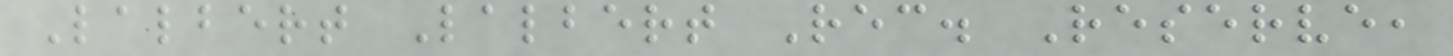Lalbert Lalbert Rec. Reserve,
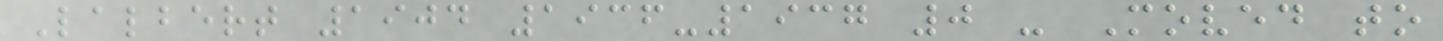Lalbert 1904 1936-1937 0 - Moved to
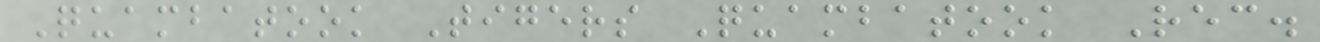Quambatook Tigers Quambatook Rec.
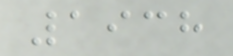1938
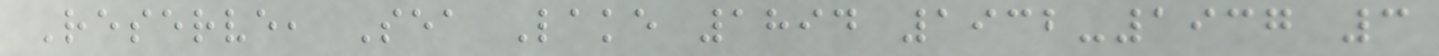Reserve, Sea Lake 1894 1932-1937 3
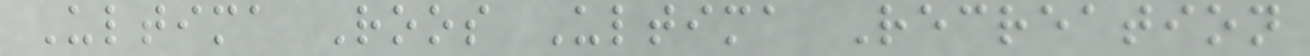Ultima Roos Ultima Recreation
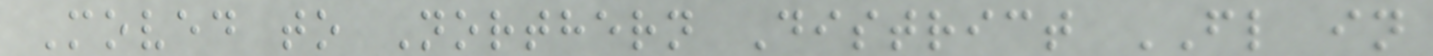Moved to Northern District FL in
